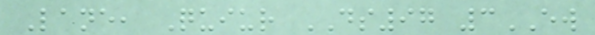Lane, Quiur DS97 3EW
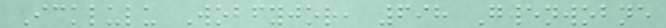Icklulu Wobfyjor, 698 Gwenwobne
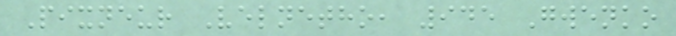Pixneur Velnetho, 945 Gwenko
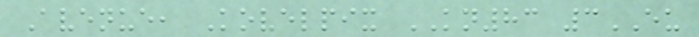Avenue, Kovelpix KN83 3EU
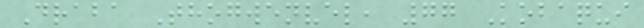Draba Thogwenvel, 77 Kobaqui
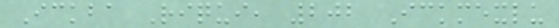Ickba Riqui, 202 Ickmexlu
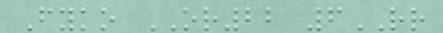Fyko OR22 6RR
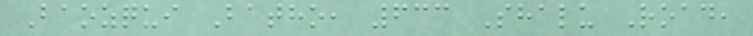Baozqui Batho, 633 Shalu Road,
